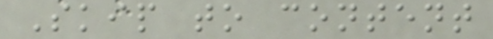Skip to content
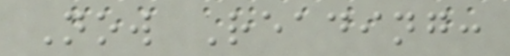Now Reading:
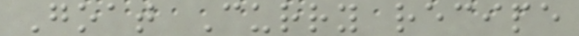Goat Curry recipe
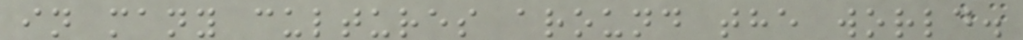in many cultures around the world.
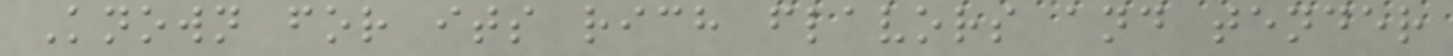Known for its rich flavors and tender
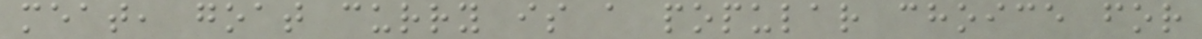meat, goat curry is a popular choice for
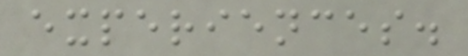experiences.
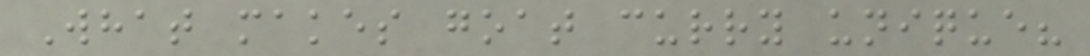What makes goat curry unique?
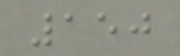150
